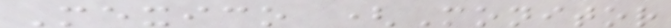Mexico (Monitor
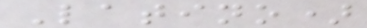Latino)
